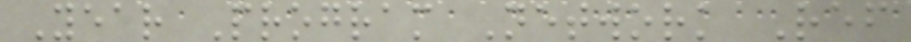Year Program Network Ref
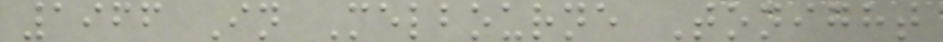1966 In Melbourne Tonight
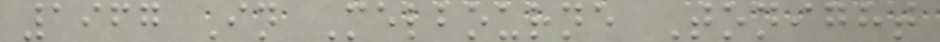1967 In Melbourne Tonight
